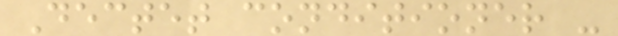Dectet conditioner -
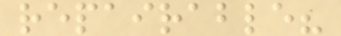repairable?
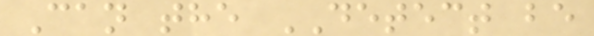Can the DETECT be
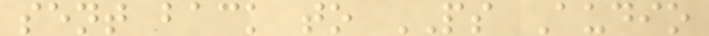sent back to PS Audio
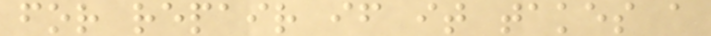for repair if it takes a
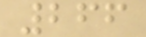266
